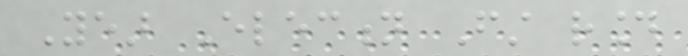Year Election First round
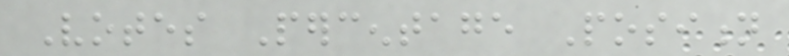Votes Percentage Position
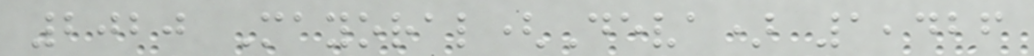2020 Mayoral(Deva) 1,426
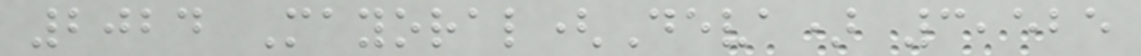2024 Mayoral(Deva) 3,525
